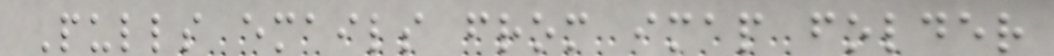Pulls emails from imap folder
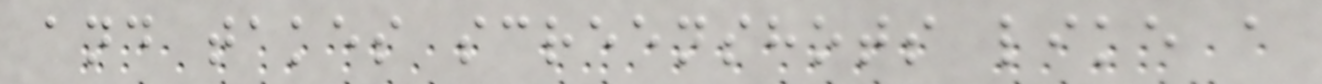and takes screenshots like a
